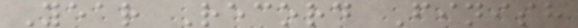Year Record Finish
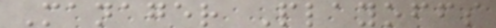Manager Playoffs
